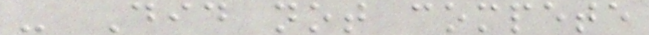- Did not compete
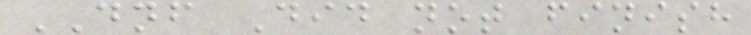DNF Did not finish
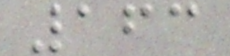163
